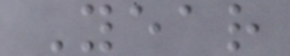Year
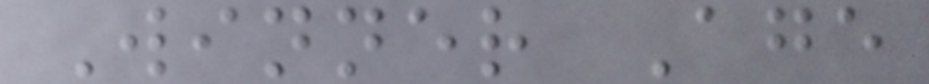Winner Age
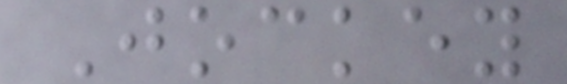Jockey
